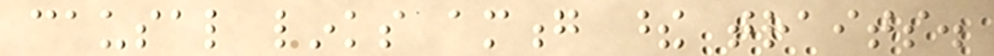causal links among these traits.
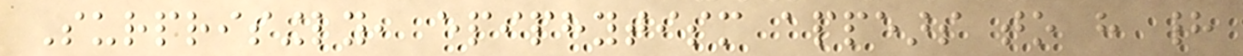Surprisingly, epiphytism appears to have had
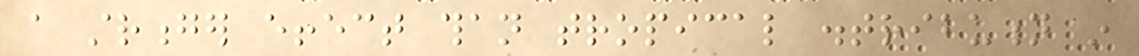a stronger effect than tropical distribution in
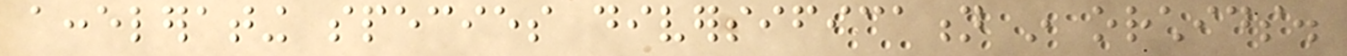accelerating species diversification in orchids.
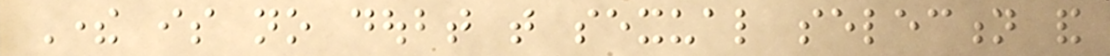There is no doubt that sexual selection and
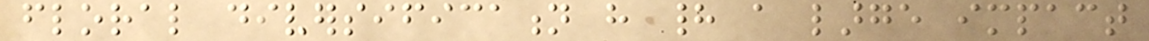floral diversification have had a large impact
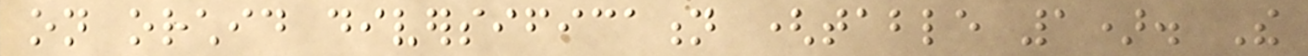on orchid diversification (table 1). The
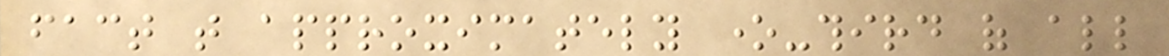fact that approximately one-third of all
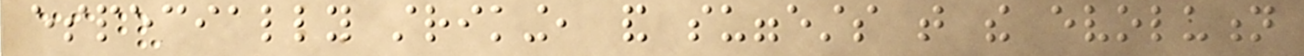especially striking, and suggests that the evolution
